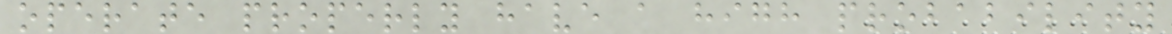operate properly have a high probability
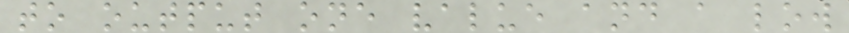to output one value and a low
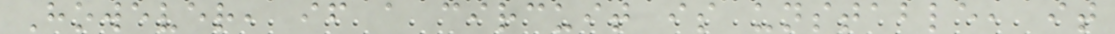However, if a circuit is unstable, it
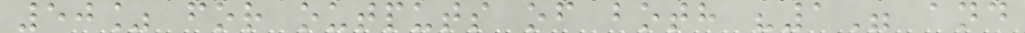50% for outputs of both "1" and
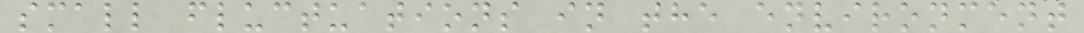small fluctuations in the environment
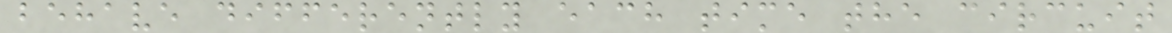behave differently each time the circuit
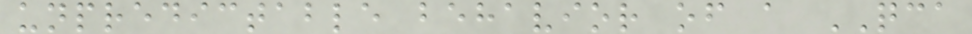unpredictable behavior of a QCA
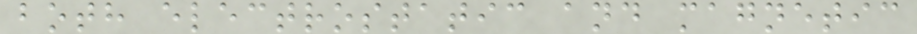both electrostatic and magnetic
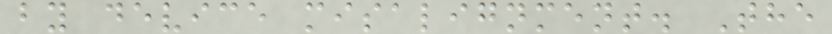by device misalignment. The
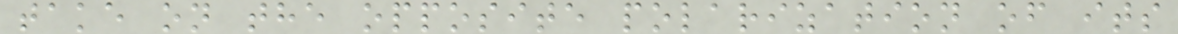take on the opposite polarization of its
